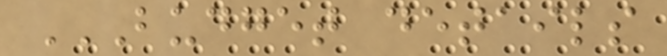BUDGET DETAILS
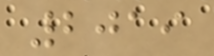2019
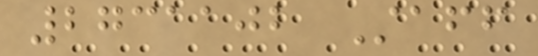2731102 Staff
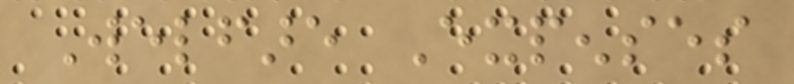Welfare Expenses
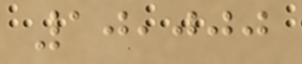10,000
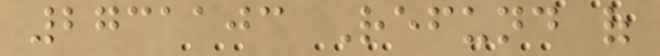2731103 Refund of
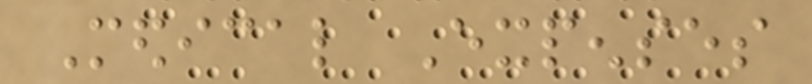Medical Expenses
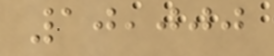10,000
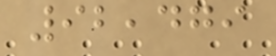92,479
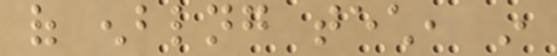of enblng tech, in
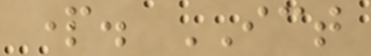part. ICT
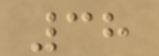38
